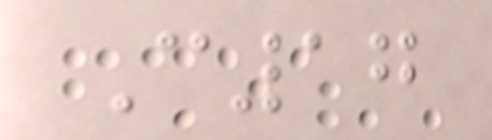C17
